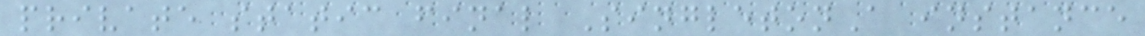private static final SingletonA instance
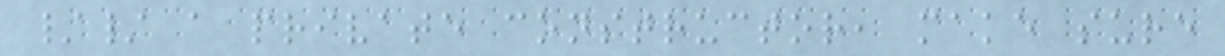// a private constructor, make sure
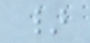}
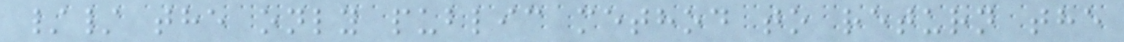// the only public method to return the
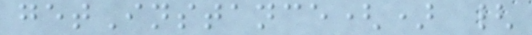getInstance() {
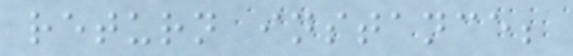return instance;
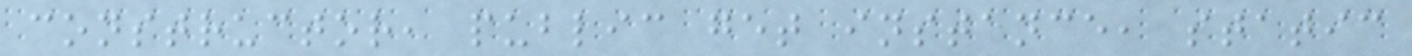constructor, public get instance, static
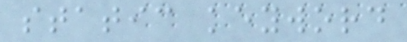static keyword
